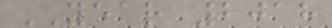YEAR 2018
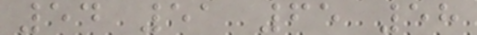54 51 65 58
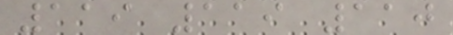119 119 110
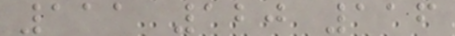111 120 116
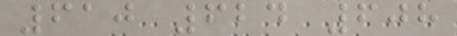610 624 608
